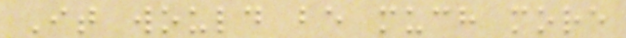It would be much more
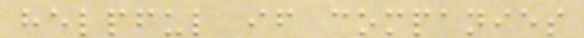helpful if companies
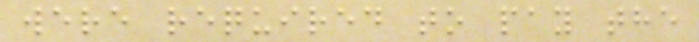were required to pay the
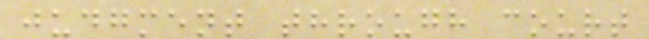judgment through court
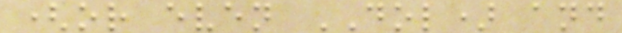(or even DOL) and
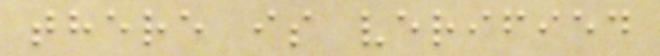there is verified
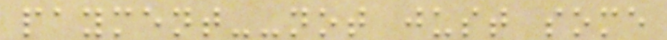payment--not just some
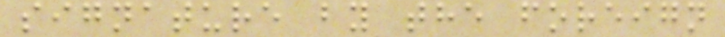signature by the foreign
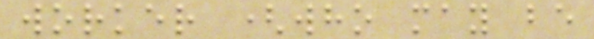worker (who may be
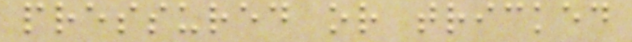pressured or tricked
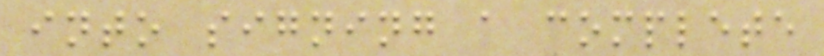into signing a complete
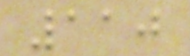110
